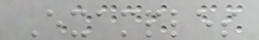Examples
